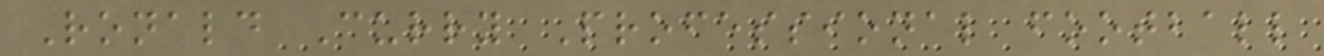Ronald Curry Professional football
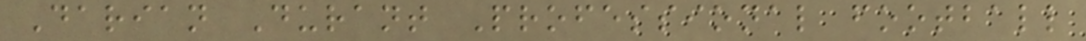Darian Durant Professional football
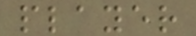player
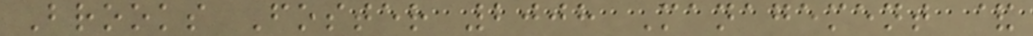Brooks Foster 2008 Management &
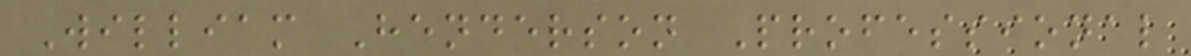William Henderson Professional
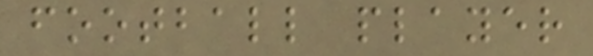football player
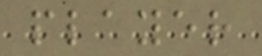player
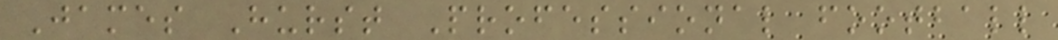James Hurst Professional football
